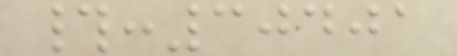#:30401
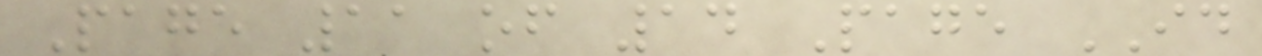Page 11 of 14 Page ID
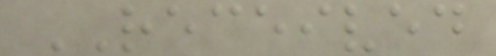RECEIVED
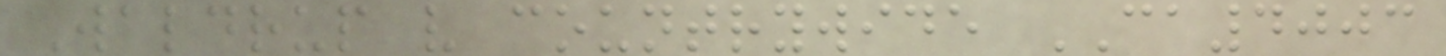Waldrup v countrywide CA4003
